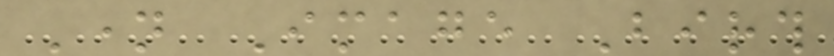Name Image Birth
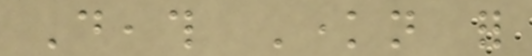Death Known for
